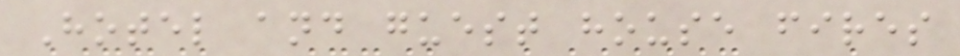Hotel and guest house fires
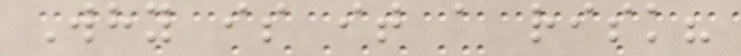Why is it a risk?
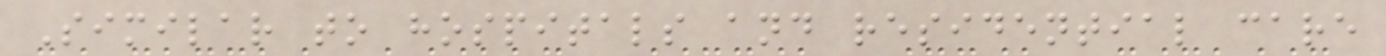Similar to hospitals and residential care
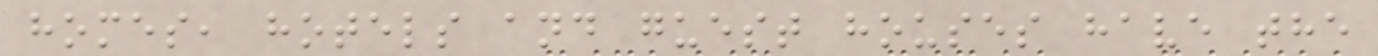homes, hotels and guest houses have the
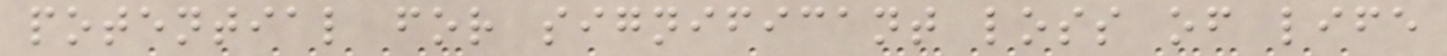potential for significant loss of life
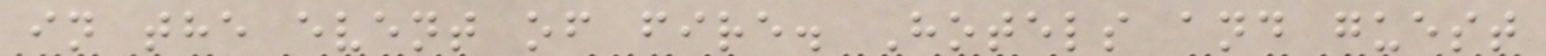in the event of fire. Hotels and guest
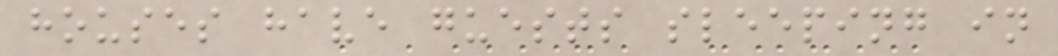houses have guests sleeping in
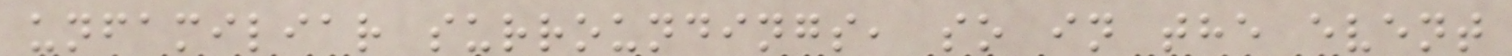unfamiliar surroundings, so in the event
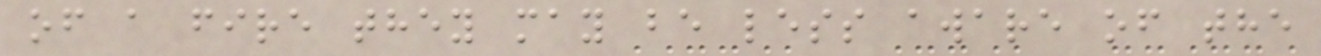of a fire they may be less aware of the
